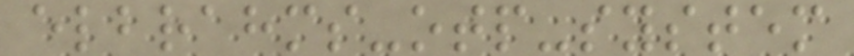elbrahms-otp-system
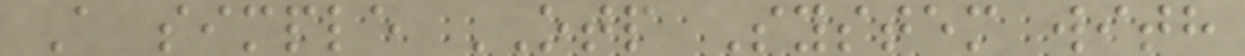A simple OTP System with
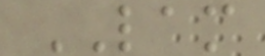LAM
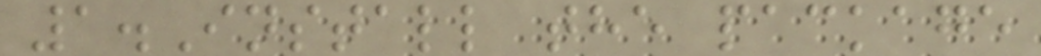1.Install the package
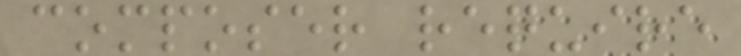composer require
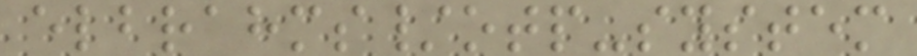elbrahms/otp-system
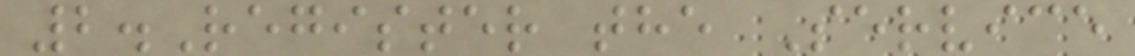2.Register the Service
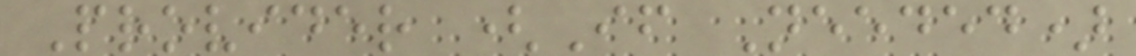Provider (If Needed)
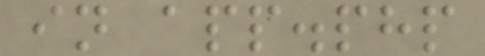in app.php
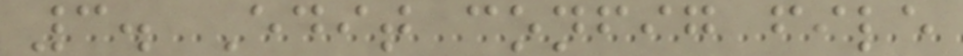3. Edit config file
